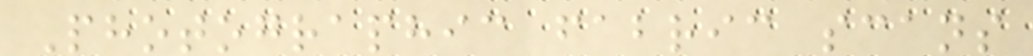Photographic fabric scans
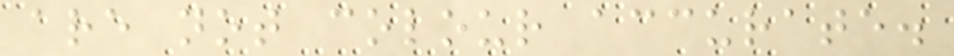are not colour accurate.
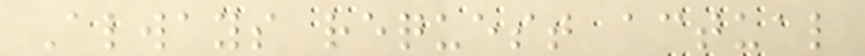Always request actual
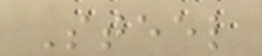Steel
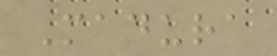Madura
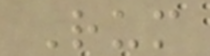Rum
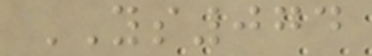YS074
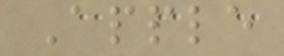Apple
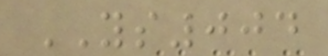YS004
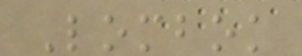Lombok
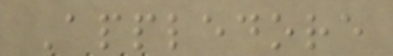Appledore
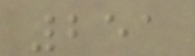251
